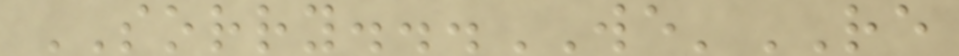SORRY...WE'RE
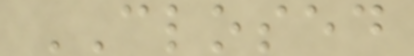CLOSED
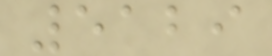5129
